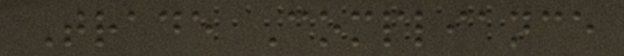Trade Compliance
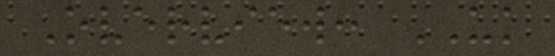Overview: UK
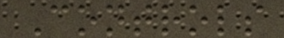Controls
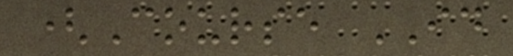(Course ID
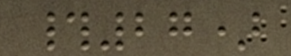#27)
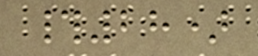#28)
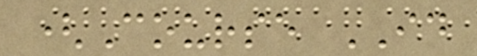(Course ID
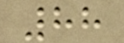88
